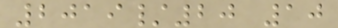2019/20 10
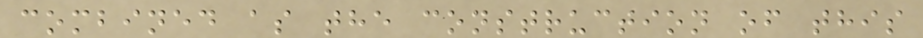combined as the construction of this
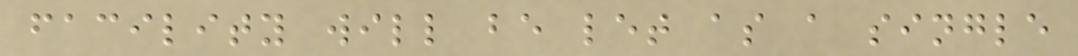facility will be let as a single
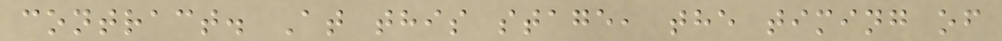contract. At this stage, the timing of
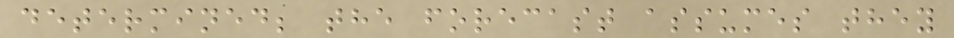determined; the forecast assumes they
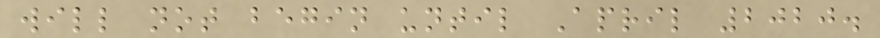will not begin until April 2020.
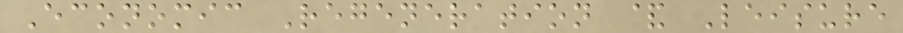Economic Regeneration & Leisure
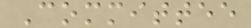Committee
